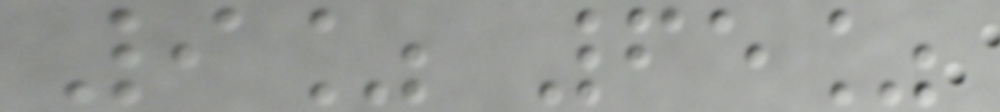9% 65%
